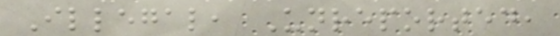Illegal, Unreported,
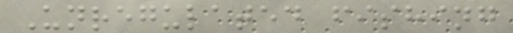Unregulated fishing
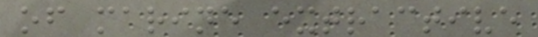of marine extractive
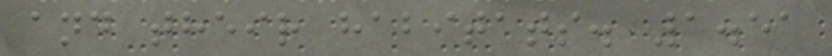and their habitats. 1.51
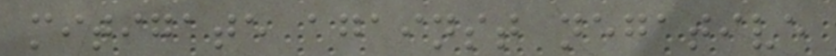mitigate against negative
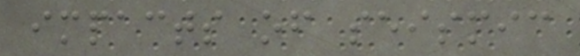impacts of seismic
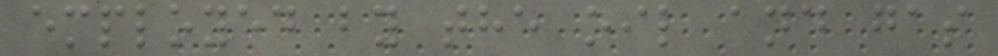employed by the oil and gas
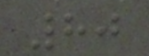80
